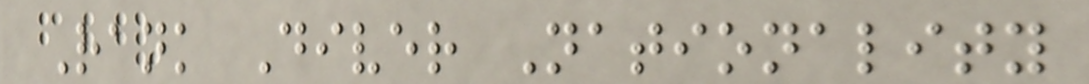Rank Diver Nationality
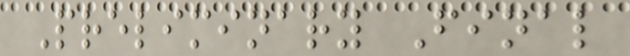Preliminary Final
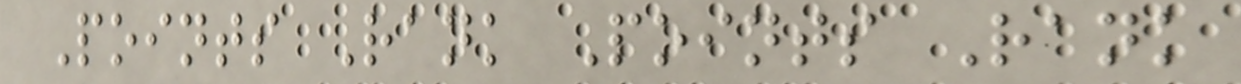Points Rank Points Rank
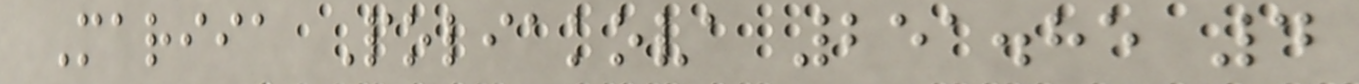Mariia Poliakova 251.85 4
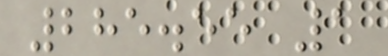285.55 1
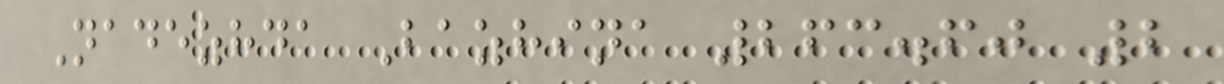Nadezhda Bazhina 263.60 2
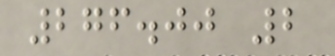276.00 2
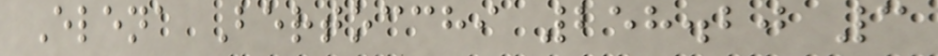Elena Bertocchi 258.20 3
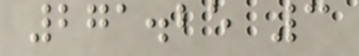271.25 3
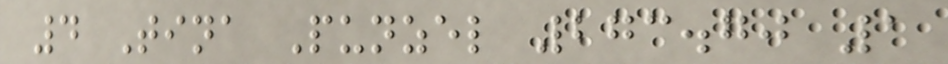4 Tina Punzel 273.70 1
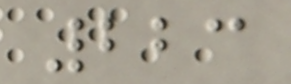223
